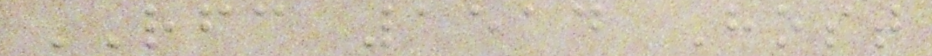RFC 1514 Host
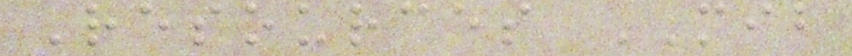Resources MIB
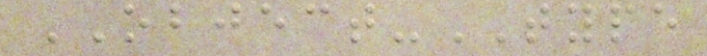OBJECT-TYPE
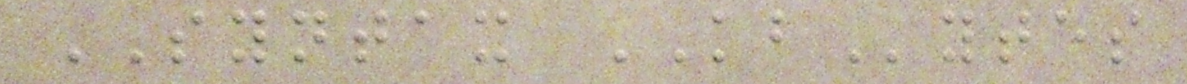SYNTAX KBytes
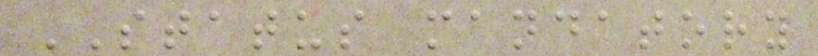STATUS mandatory
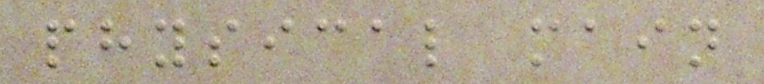physical main
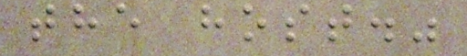the host."
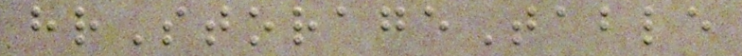hrStorageTable
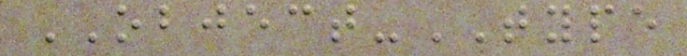OBJECT-TYPE
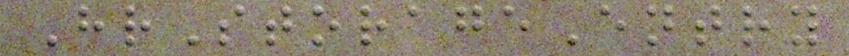HrStorageEntry
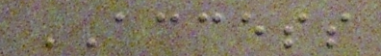ACCESS
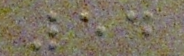54
